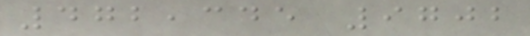472,345 9702
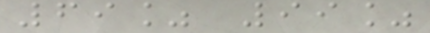69% 99%
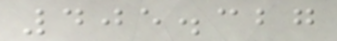405.327
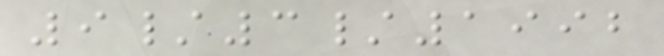9/3/1992
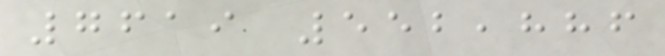7619 552,886
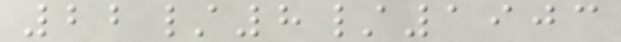22/8/1903
